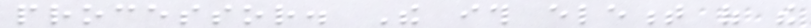processor. The ith element of the
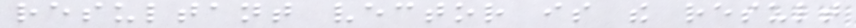resultant vector is the result
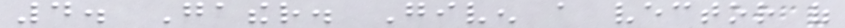4. Gather. Given a vector of
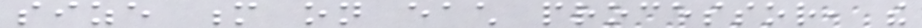size m on each processor, the
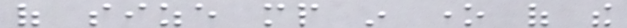of size mp in one of the
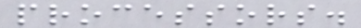processors.
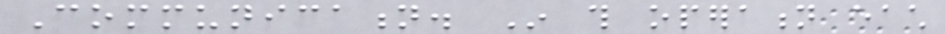Communication. In this operation each
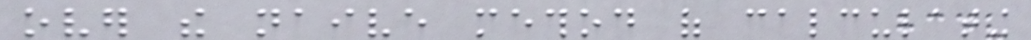over the naive method of calculating
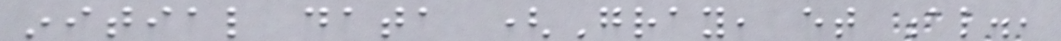initial data (Gray, et al.,
